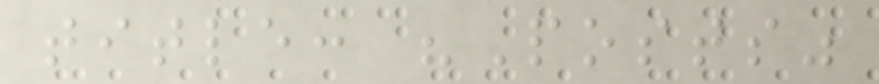title: "Posts"
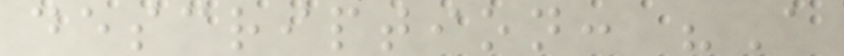description: "A
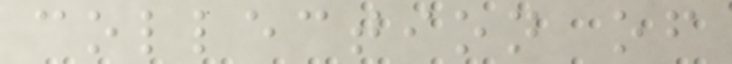collection of
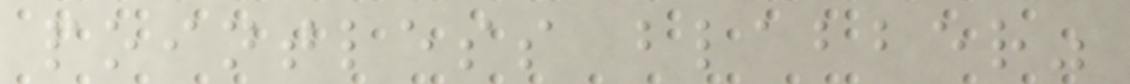pointless blabber"
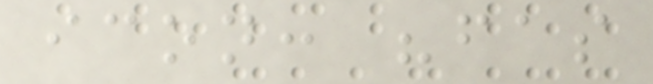icon: "fas
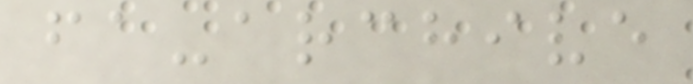fa-archive
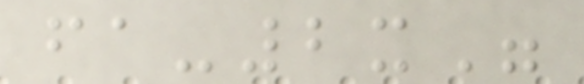fa-2x"
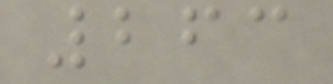263
